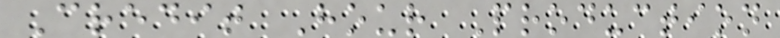Credit Hour Production
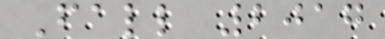Fall 2017
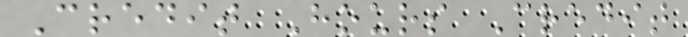Credit Hours Credit
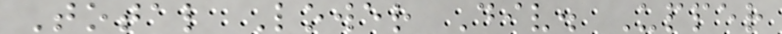Total Lower Div. Upper
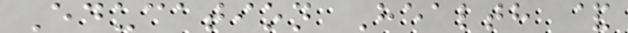Education Health &
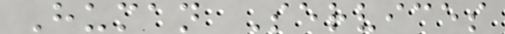Human Services
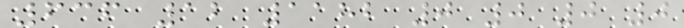636 12 1182 0 0 0 0
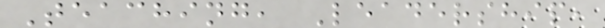Teaching, Leadership,
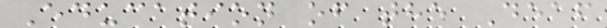Education of the Deaf
